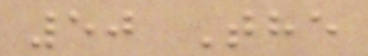50 The
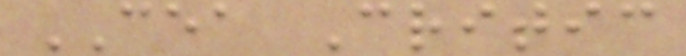CEA Critic
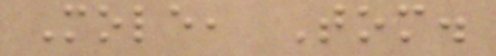Mole, Tom.
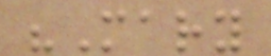"Mary
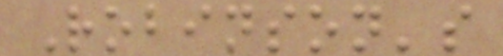Robinson's
